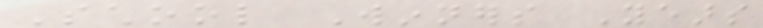School Winners Years
